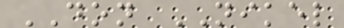DON NIKEL
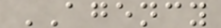AGENCY
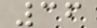36
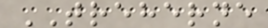TREHERNE
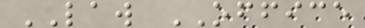LAW OFFICE
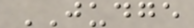JUDGE
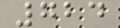724
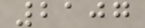2107
